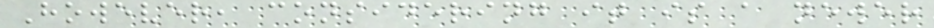However, considering it is a newer
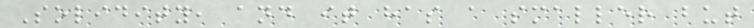Solidity, and it has a smaller but
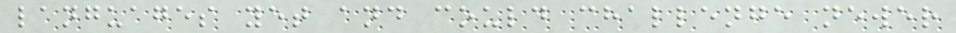languages yet and could challenge newer
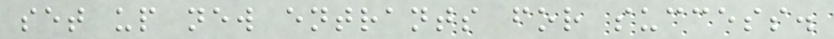set up new entrants for success.
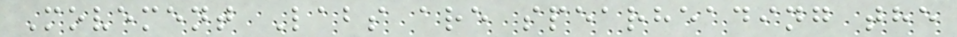Movement Labs are spearheading the
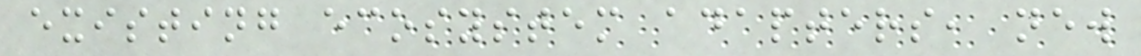existing ecosystem adapters, new
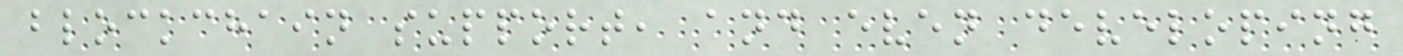blockchain support, and even developing
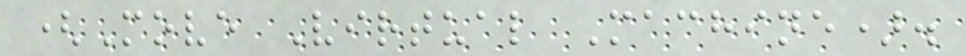(Move Virtual Machine).
